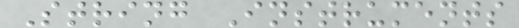String Instruments
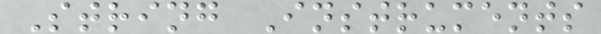String Instruments
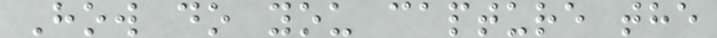How do you capture the
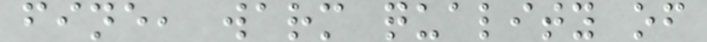fine, warm quality of
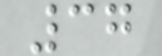37
